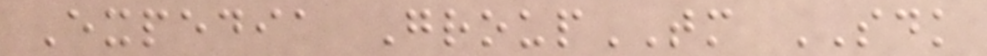Expedia GroupTM SDK
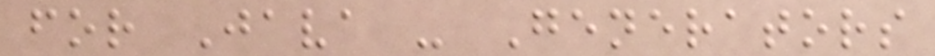for Java - Generators
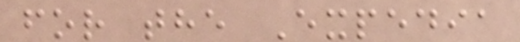for the Expedia
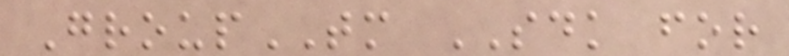GroupTM SDK for
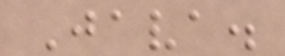Java.
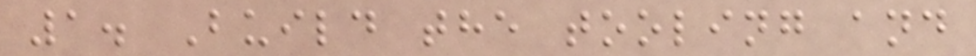1. Build the tooling and
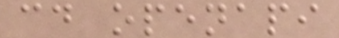cd openapi
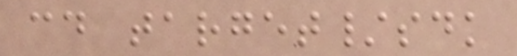cd target/sdk
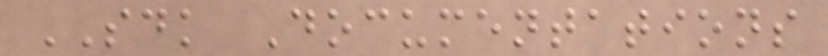SDK Documentations
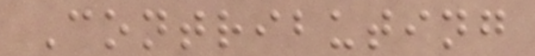Contributing
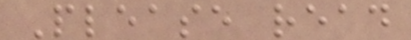Please read
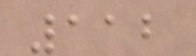112
